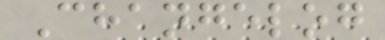Changelog
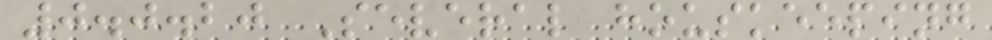0.0.20 Several houskeeping
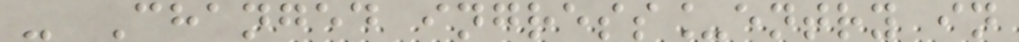- Changed ingress_entry in
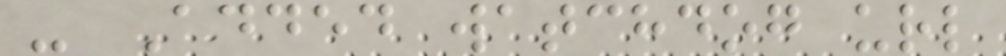- Added watchdog url
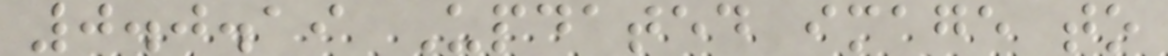0.0.19 Updated image to
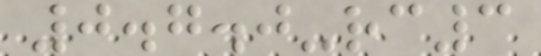0.7.0-rc3
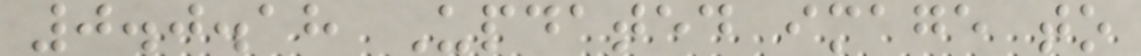0.0.18 Updated image to
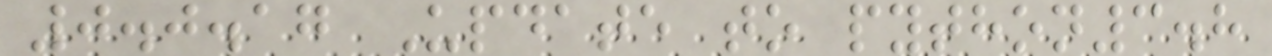0.0.17 Update to python3.8
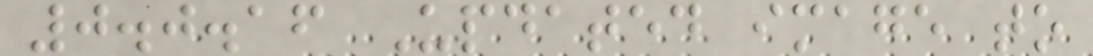0.0.16 Updated image to
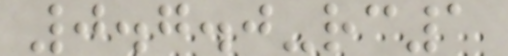0.7.0-rc1
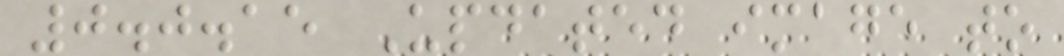0.0.15 Updated image to
